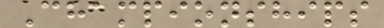Championships
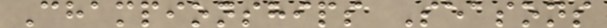Championships Seasons
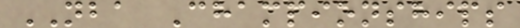NBA Championships
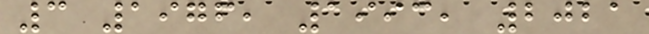3 1976, 1993, 2021
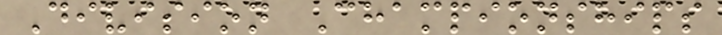Division Championships
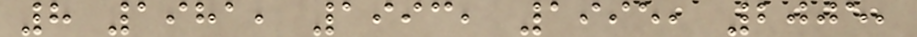8 1981, 1993, 1995, 2005,
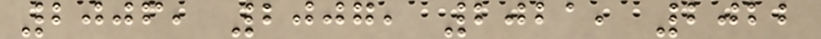2006, 2007, 2021, 2022
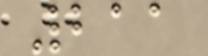211
